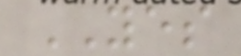YES
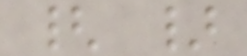{ }
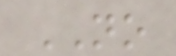NO
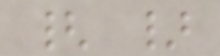{ }
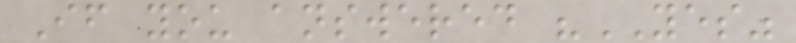If you answered "YES"
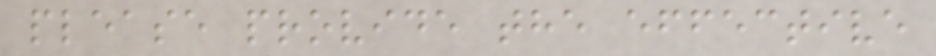please provide the effective
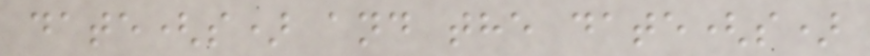date(s) and the date(s)
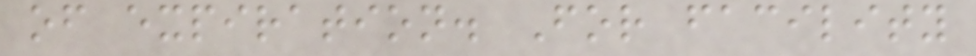of expiration. For facility
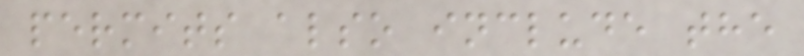permits also include the
